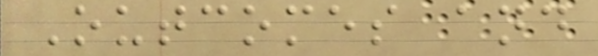Outcomes and
